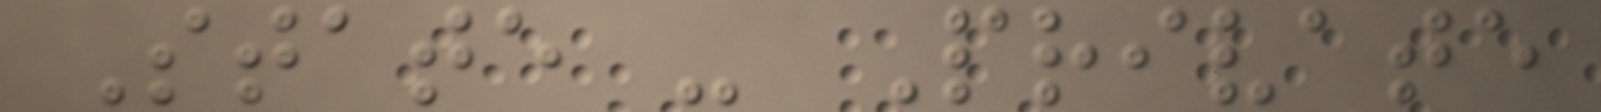State - Private
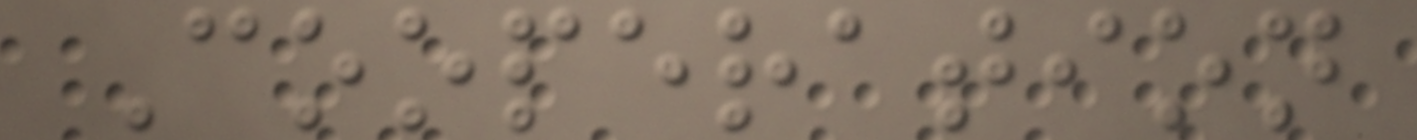Cooperation
